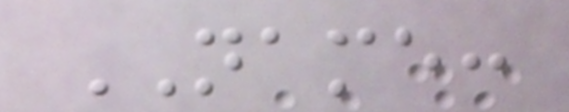NAME:
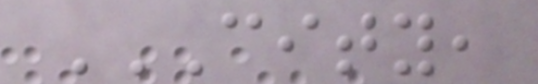CITY,
